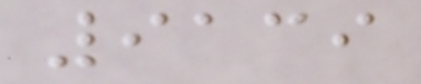9139
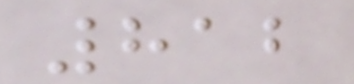812
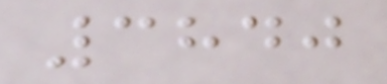3840
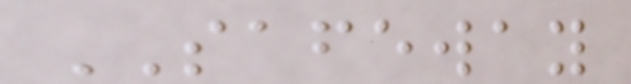SAFEWAY
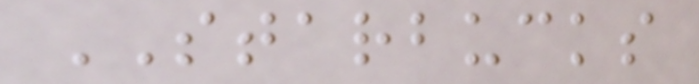STARBUCKS
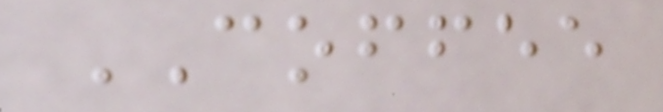COFFEE
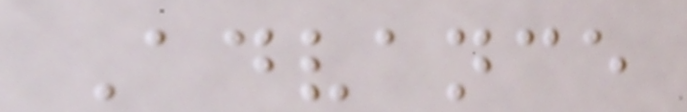Advance
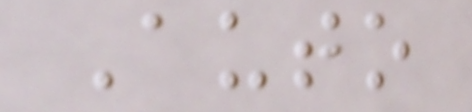Auto
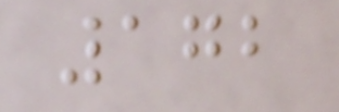172
